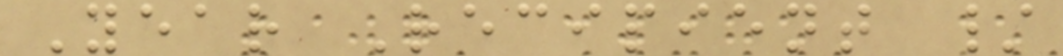Year Recipient /
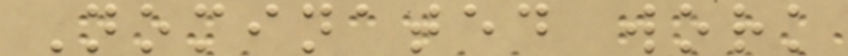Nominated work
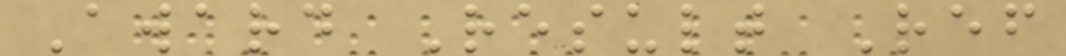Award Result Ref
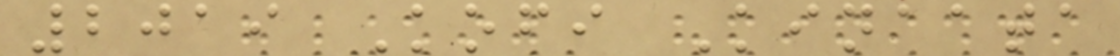2019 Kofi Kinaata
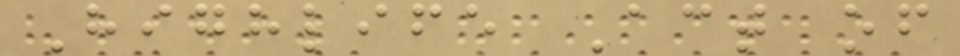Highlife Act of
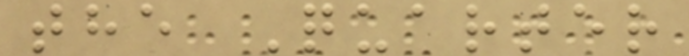the Quarter
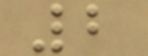2
